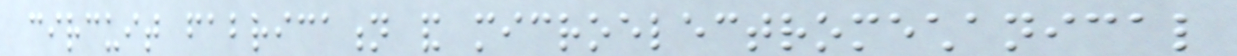circuit fabrication and microelectromechanical
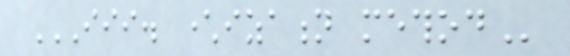III. CHARACTERIZATION METHOD
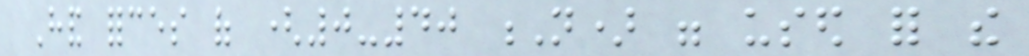Hand forces of (0-40 N) were used for the
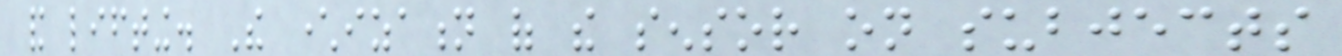and lifting. The characterization of the sensor on subjects
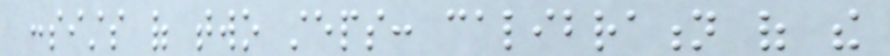consists of two steps: calibration of the
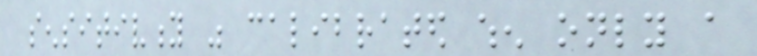sensitivity was calibrated when only a
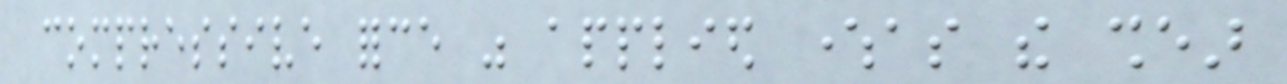compressive force was applied whereas the shear
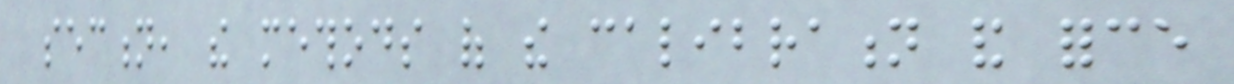section, the methods of the calibration and force
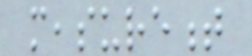measurement
